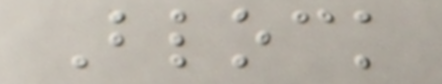Block
